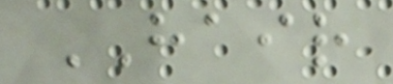HAIR
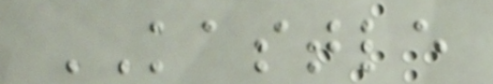KASTLE
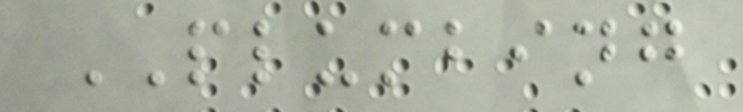PLUMBING
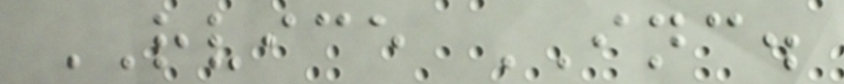RVICE INC.
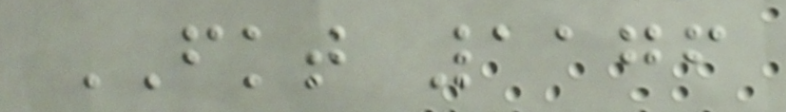FKT 1176
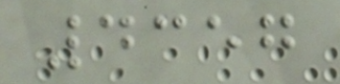4357
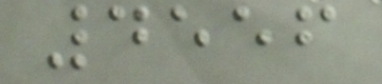4556
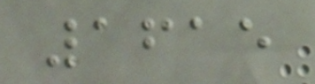1615
